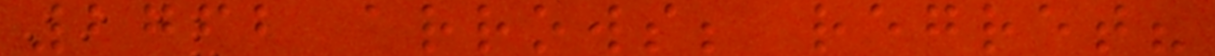2762 arrows; regret?
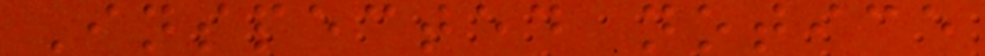Inspected notice
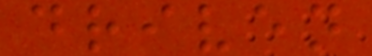driven
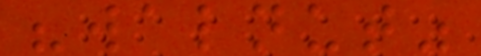"walnut"
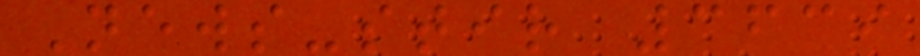News-stir 3639
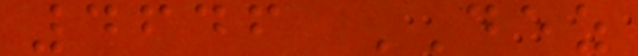4646 DEZ
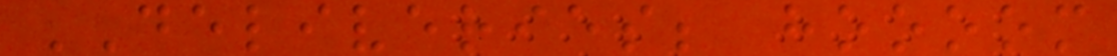DELIVERIES; hoooom
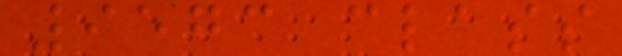9573 class
